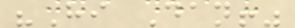"Hi Dan!"
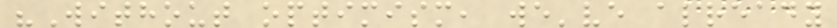"Without optimism, we've already
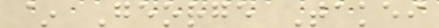~ George Takei
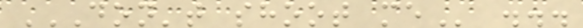DON'T SHOOT ME ...
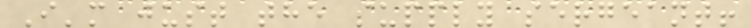I'm just the supply sergeant!
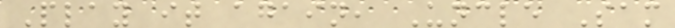Play it again, Uncle Sam
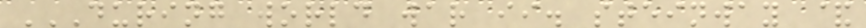DURING WORLD WAR II. STEINWAY &
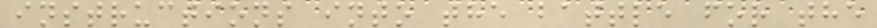instructions into the battle for the
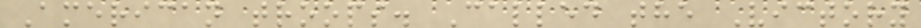American troops. Called the Victory
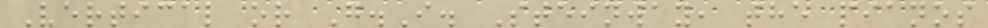Vertical or G.I. Steinway, the pianos
